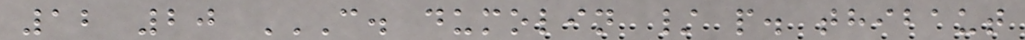12 20 C. DUMOLIN / P. THIBAUT
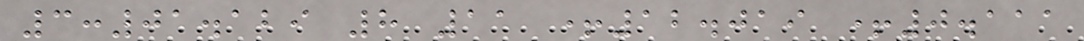3:01.129 8 11 +12.019 +0.111
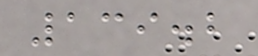139.2
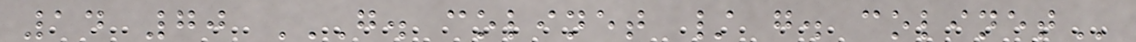14 70 G. COLINET / G. COLINET
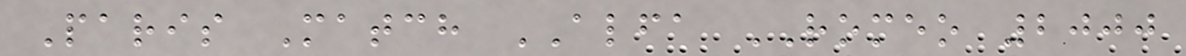Paris Match ALFA ROMEO 2000
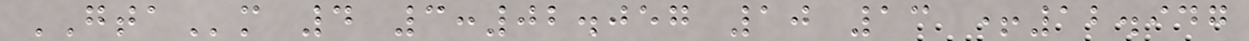GTAm 4 3:02.057 10 13 +12.947
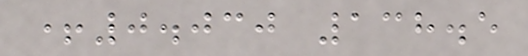+0.030 138.5
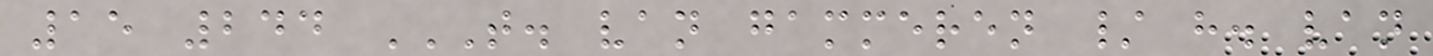15 244 T. VAN GAMMEREN / H. VAN
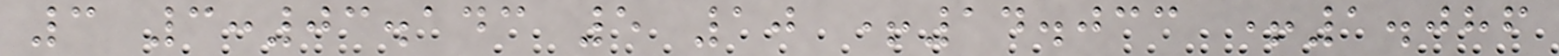3 3:03.143 5 10 +14.033 +1.086
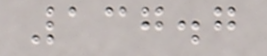137.7
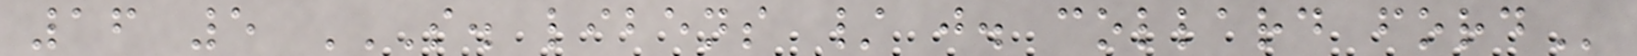16 5 S. LIBENS / J. COLLARD FORD
